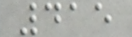415
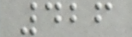426
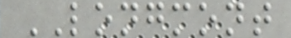LONGMONT
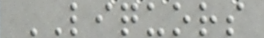LIQUORS
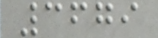3679
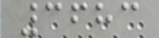3683
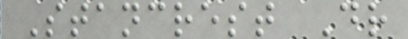Stancrest Dr
